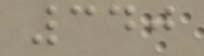340
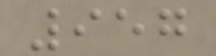957
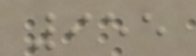955
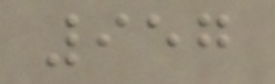957
